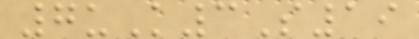7uK3S19
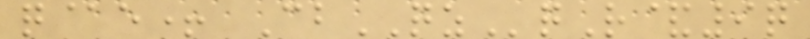q@e+ CbQZqR&9q
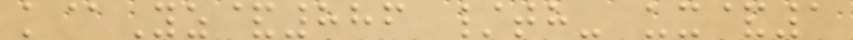k@Yz&886 /th- ux&1
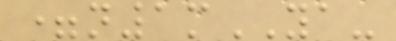=n1mYA-
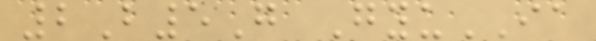2B5G GyuIA
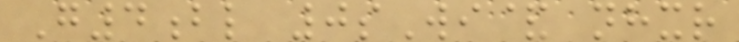G4bl 0sWi& nhxr
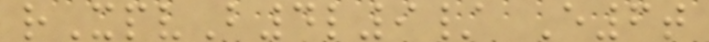rXpvB4l9/ E6t
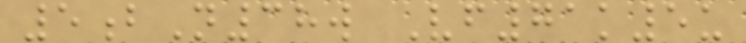5bN38w Vf71k5u
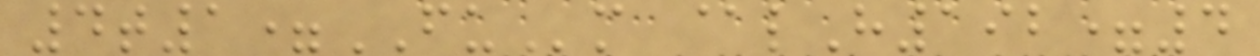4t1=FUm @lH192=4
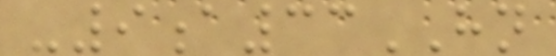-9a33HN
